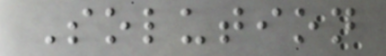Solution
